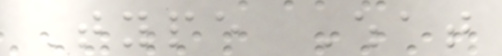Type What
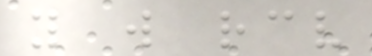you will receive
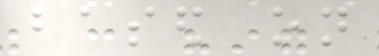based on
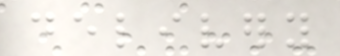delivery
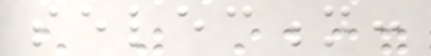selection:
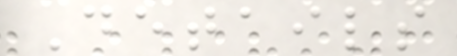Details
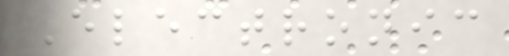Electronic
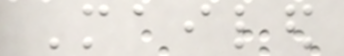Mailed
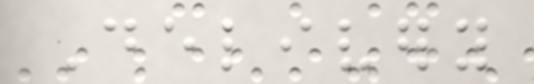Delivery
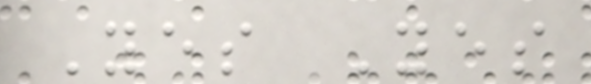Yes Yes
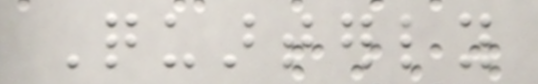Quarterly
